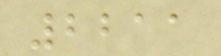2211
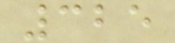325
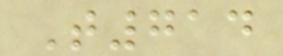T714
